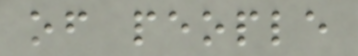of people
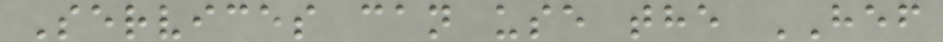Services can use the HEF
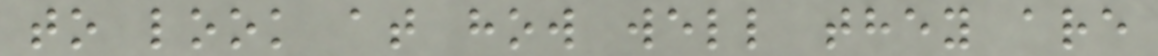to look at how well they are
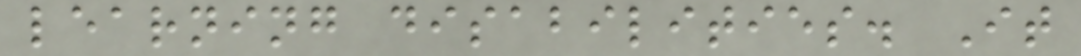learning disabilities. It
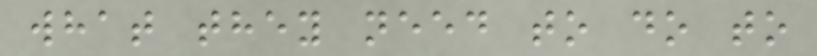what they need to do to
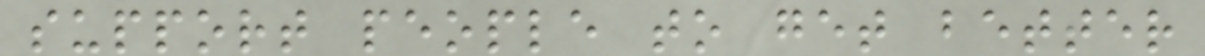support people to get better
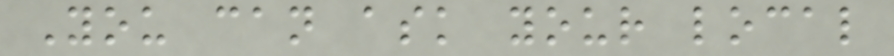You can ask your local
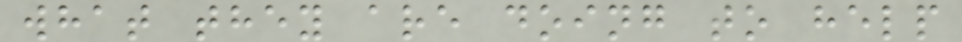what they are doing to help
